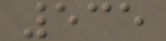535
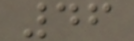46
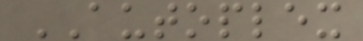AUTOPLEX
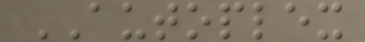AUTOPLEX
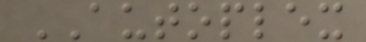AUTOPLEX
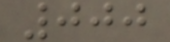000
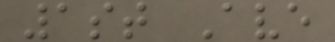1st Ave
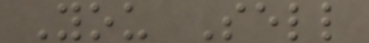You Sell
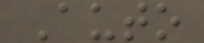Auto
